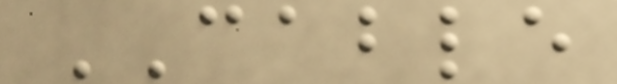CABLE
